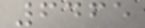6465
